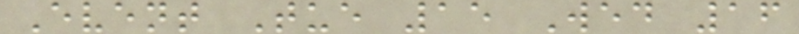Event Tue 15 Wed 16
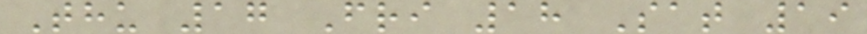Thu 17 Fri 18 Sat 19
